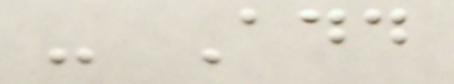- Add
